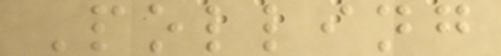Polling
